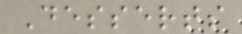Desserts
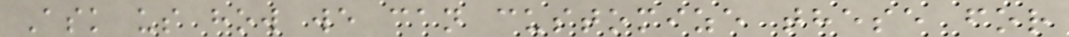Ask us how we can customize these for
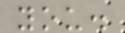you.
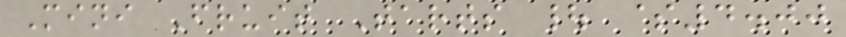Mini Fruit Tarts | $4.00
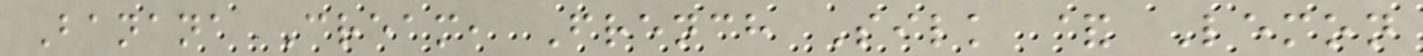Banana Cream, French Silk & Lemon
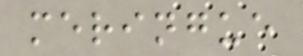meringue
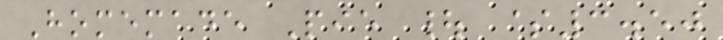Homemade Pie | $3.50
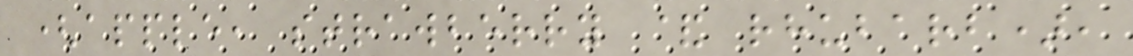(apple, strawberry & rhubarb),
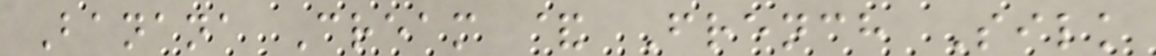Banana Cream & French Silk
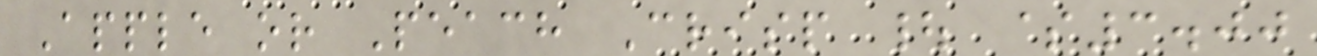Apple or Peach Crisp | $3.00
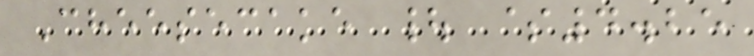Cheesecake | $4.25
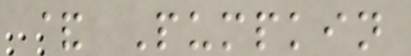& Pumpkin
